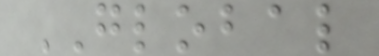GLOBAL
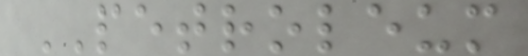PETROLEUM
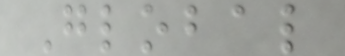Global
